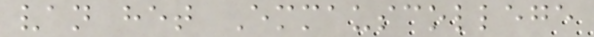van het Emmauscollege
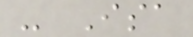- Isa
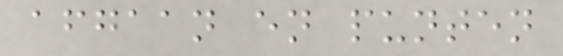afgaan en punten
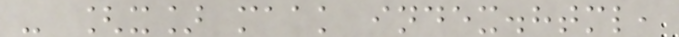- [x] maak index.html,
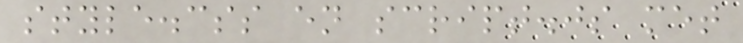style.css en script.js met
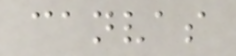canvas
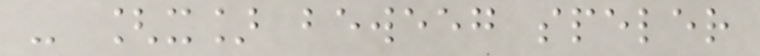- [x] beweeg speler
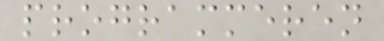programmeren
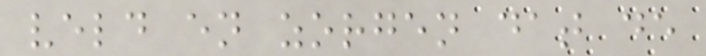veld en zorgen dat de
